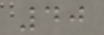40
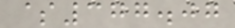$377.07
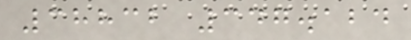38832 347.124
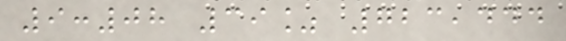9:08 39% 723,444
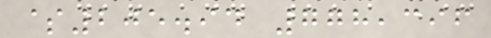$205.94 778,396
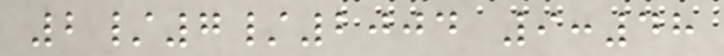2/7/2004 9:48
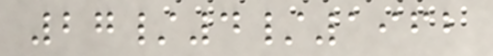27/4/1962
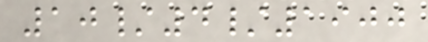10/4/1900
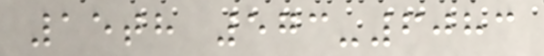15th 573-6083
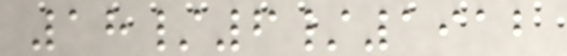18/6/1912
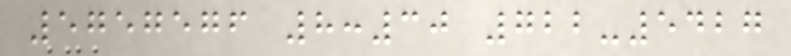5757576 8:30 722-5427
